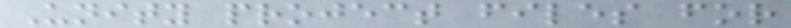Unity project files for
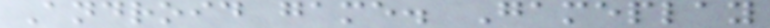Android game. Gameplay
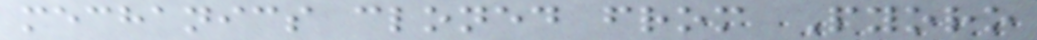mechanics cloned from Pyoro
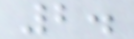2.
